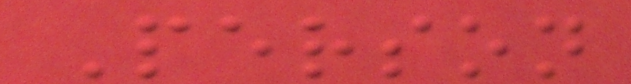Person
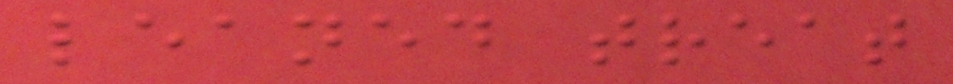leaned treat
